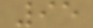95
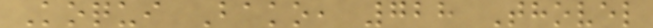Koqui Bako, 728 Thovel
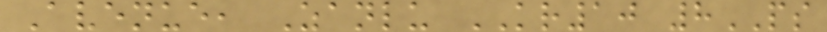Avenue, Zanlu KR10 8PS
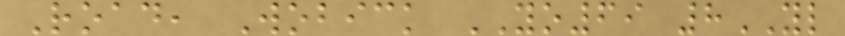Road, Wobick YO69 8YL
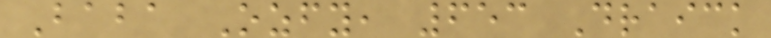Baba Ozfy, 653 Draick
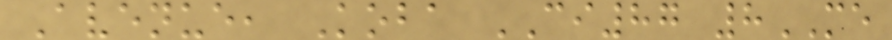Avenue, Koba CI87 8ME
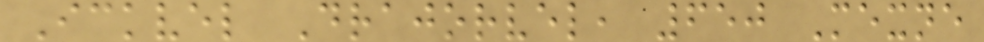Ickvel Drajorvel, 650 Mexne
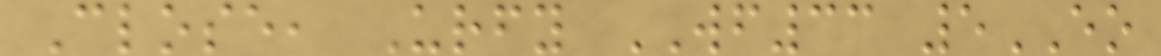Close, Urfy WF33 5EO
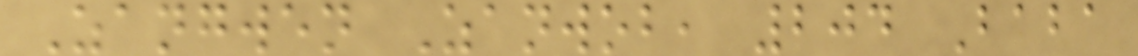Zangwen Zanwob, 204 Baba
